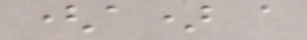(a) a
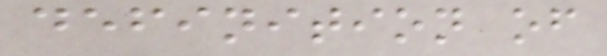definition of
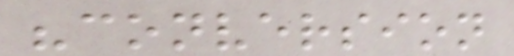"conversion
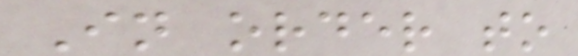In order to
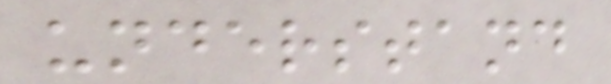understand
